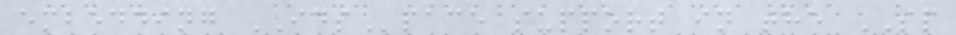embedding IDSpace support in the SP
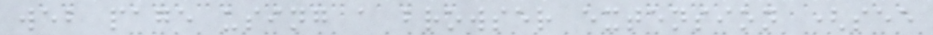web page using a browser extension (see
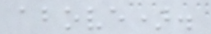above).
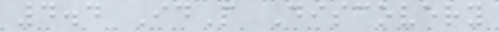4.4 IdP Discovery
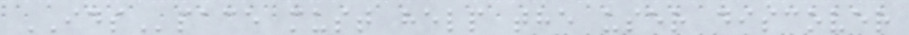IDSpace must help the user discover
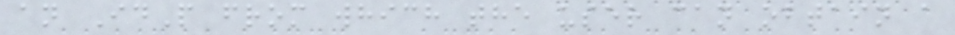an IdP from which the user can obtain a
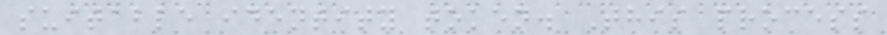suitable identity token. This process
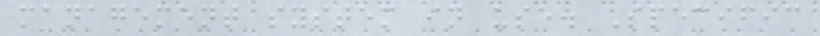management system in use. Specific
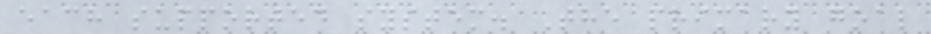each supported system. The primary goal
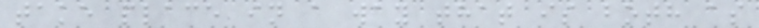take place in a way that is both as
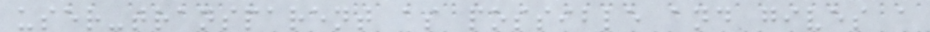user-transparent as possible and gives a
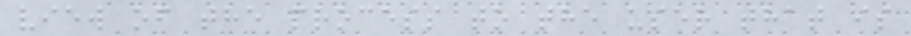view of the process to the user that is
